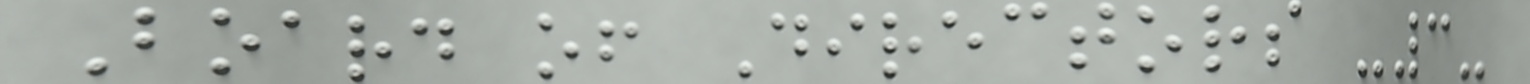Board of Directors -3-
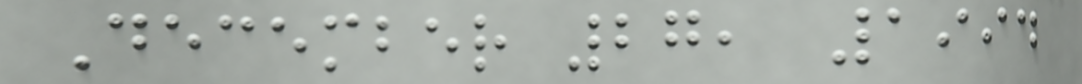December 27, 1994
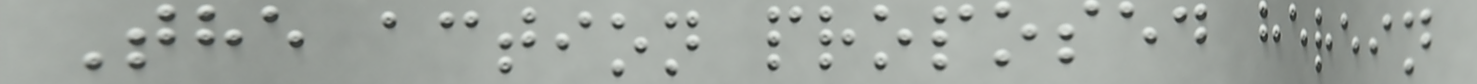The action proposed herein
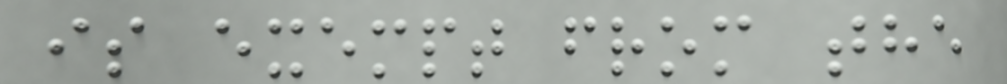is exempt from the
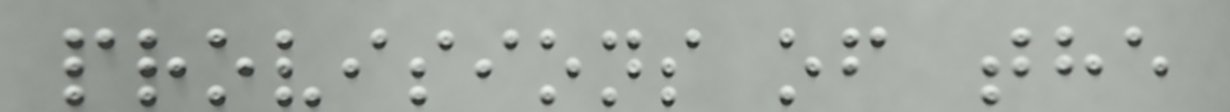provisions of the
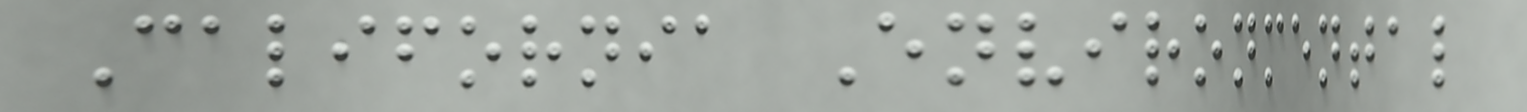California Environmental
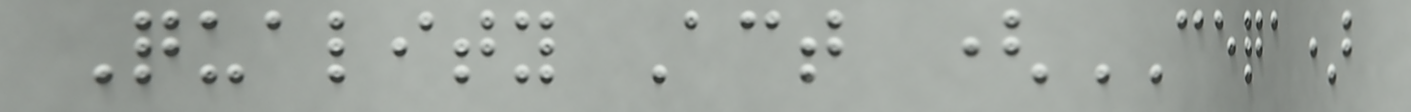Quality Act (CEQA)
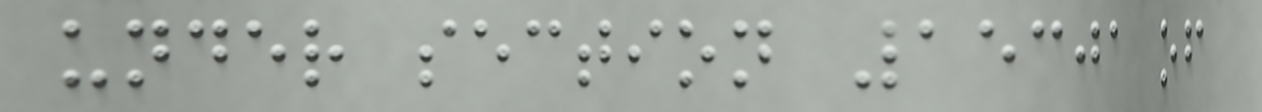under section 15301 of
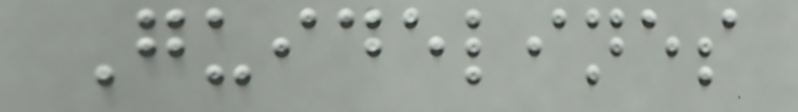Guidelines
